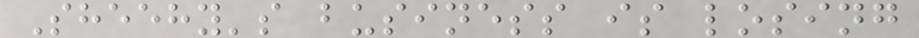Sheehy's business is losing
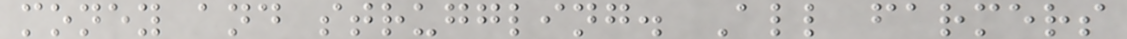money and struggling. All farmers
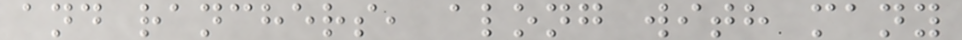and ranchers, along with many
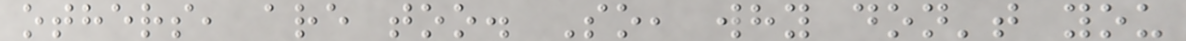others, are too. So, why don't you
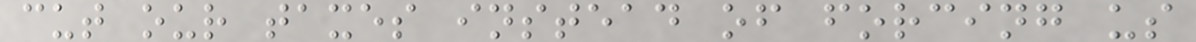cut our taxes instead of forcing us
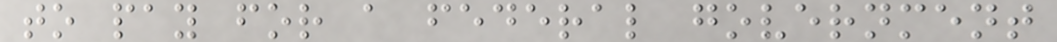to pay for a federal government
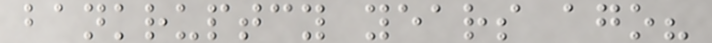bankruptcy years ago?
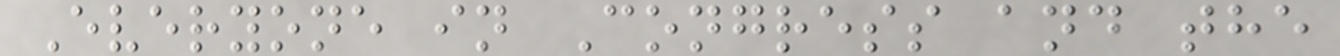Everyone in Congress and the
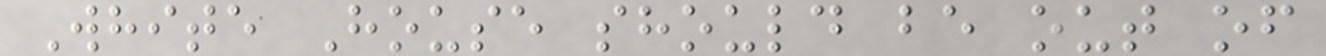White House should be out of
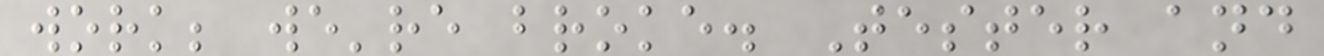work; we're broke. Tester and
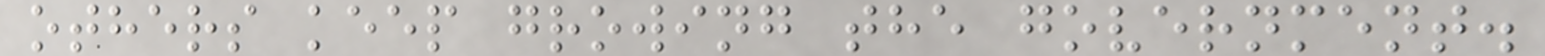others keep growing the government.
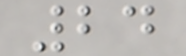24
